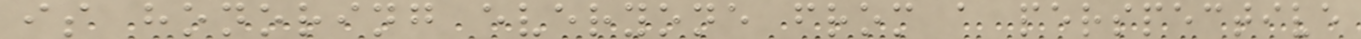is honoring everyone from a perspective
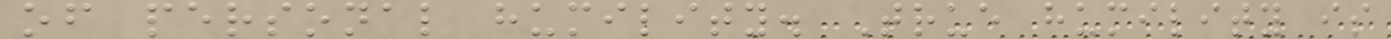of personal humility. True humility is
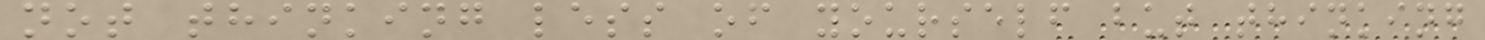not thinking less of yourself but thinking
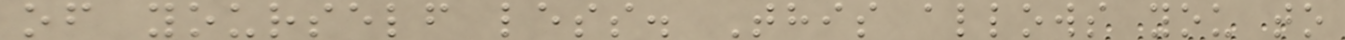of yourself less. This allows you to
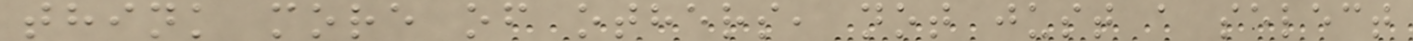think more of others, not just a select
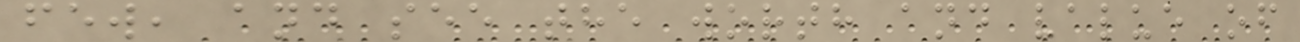few, and see the worth and value of
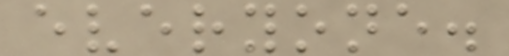everyone.
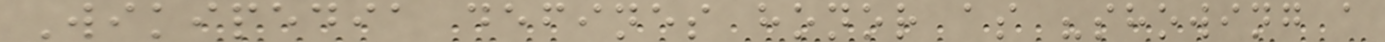Wikipedia defines honor as "showing a
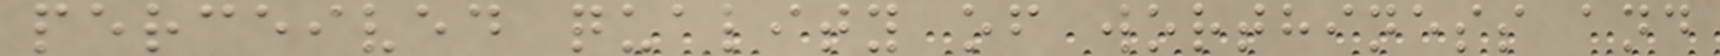perceived quality of worthiness and
